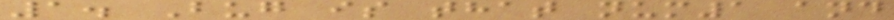1. Bug is that num1 and
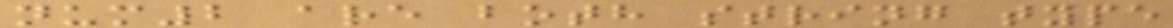num2 are both string type
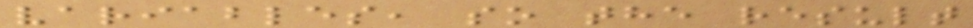variables, so the result
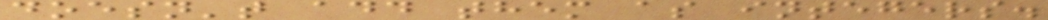doesn't add them as integers.
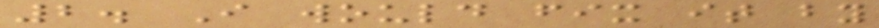2. I would fix it by
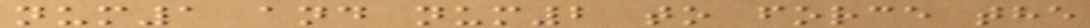num1 and num2 to force the
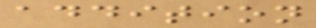addition
